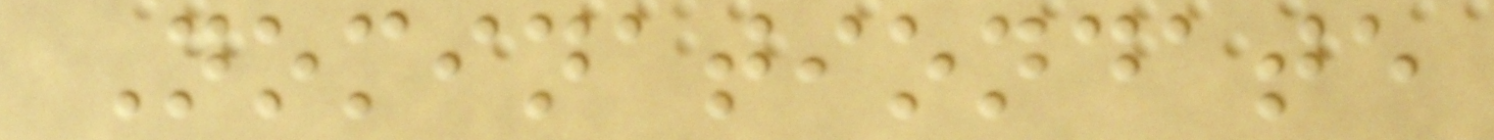Nominationdate
